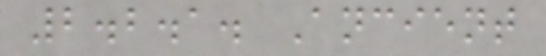2.2.1. Ancient
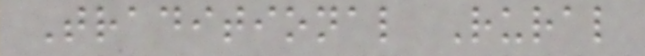Traditional Rural
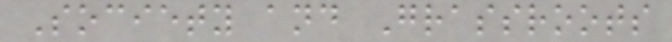Society and Grassroots
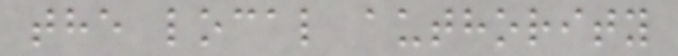the local authority
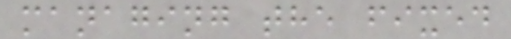managing the fixed
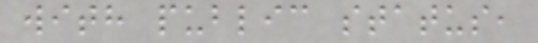with public status,
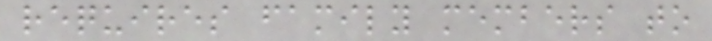requires family members to
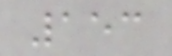153
